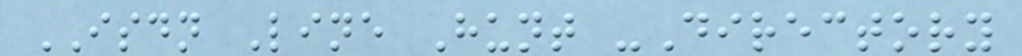ISDN Line Hunt -Directory
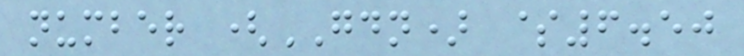number (GDN) $6.50
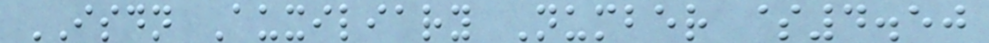ISDN Auxiliary Number $4.50
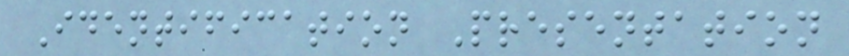Identification Presentation
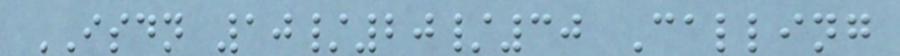ISDN 10/20/30 Calling
